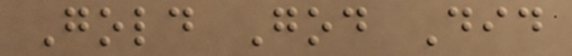Gold God Did
